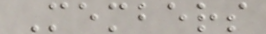Members
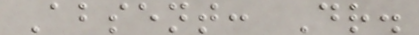Absent: Dr.
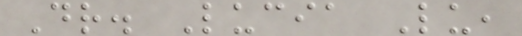Dr. Lucia Lu,
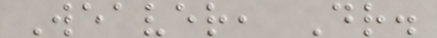Weaver, Dr.
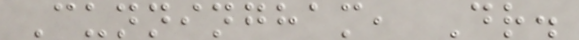Cunningham, Dr.
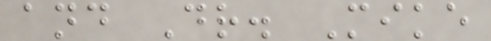and Dr. Mike
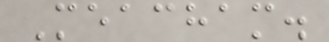Meacham.
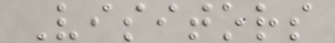Visitors
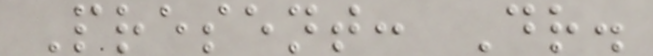Present: Dr.
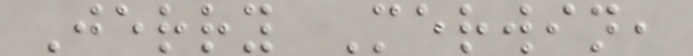Jerry Merwin,
